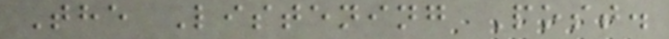The Listening Post.
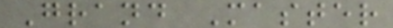Grand Master
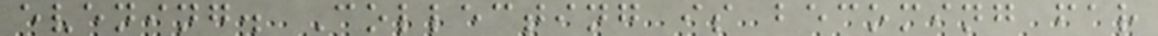evening. Collecting is becoming far
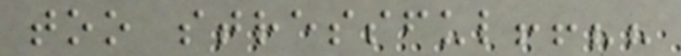too stressful!!??
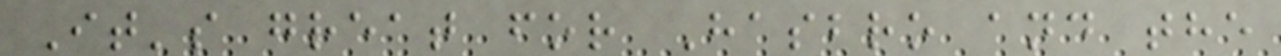It's great for Hasbro and the
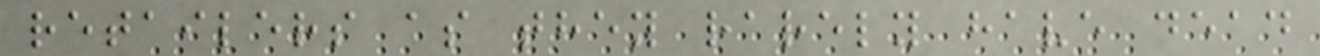retailers as they rarely have dead
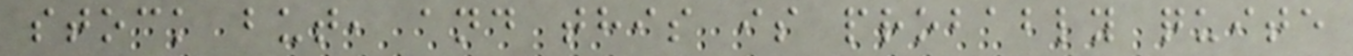stock but, and this is probably quite
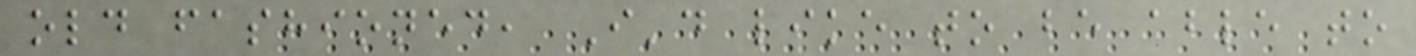old fashioned, I'd like to be able to
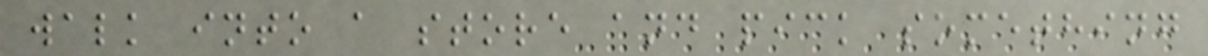walk into a store and pick something
